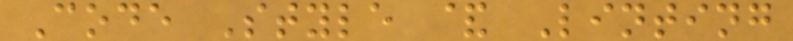Code Style & Linting
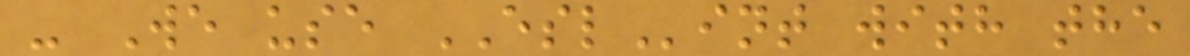- We use ESLint with the
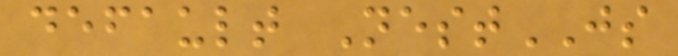default NestJS
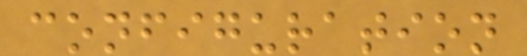configuration
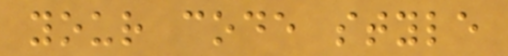your code style
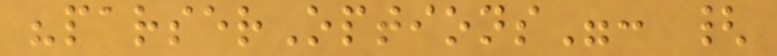"parserOptions": {
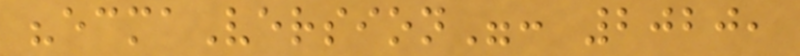"ecmaVersion": 2020,
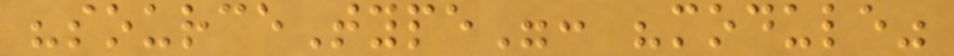"sourceType": "module"
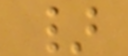}
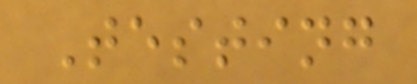Testing
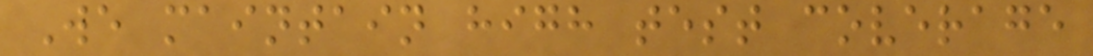We maintain high test coverage
